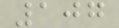107
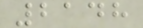2148
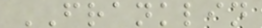FRANKLIN
